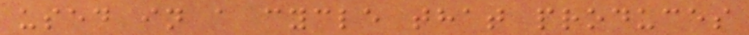used in a cycle that produces
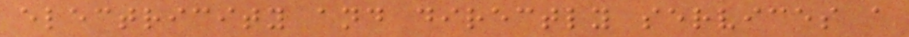electricity and directly services a
